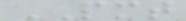PMT
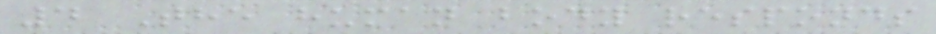4 The human body responds
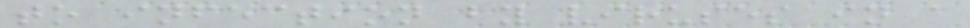to infection by viruses in a
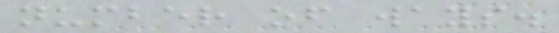number of ways.
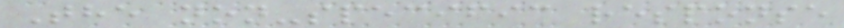The non-specific response
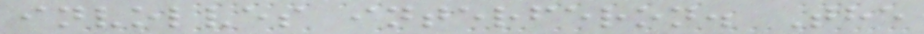involves interferon. The
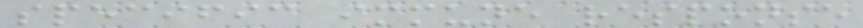specific immune response
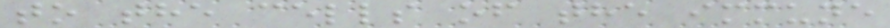to the cells of the immune
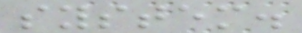system.
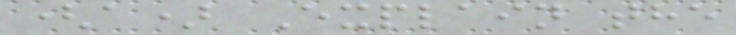(a) Explain the
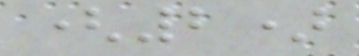(2)
